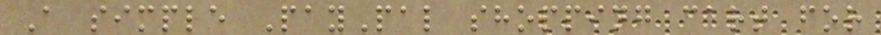A simple PayPal shopping cart for
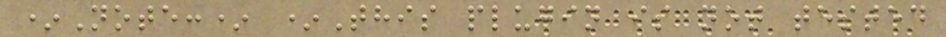*Note:* *This plugin is not tested
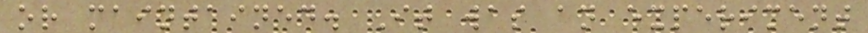or maintained. It was an experiment
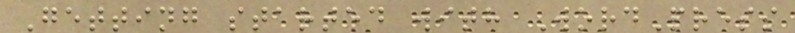Getting started with WordPress
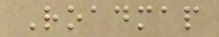Roadmap
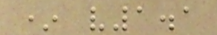* v1.1
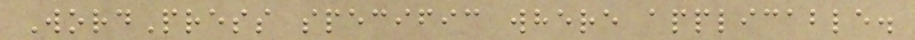WordPress specific where applicable.
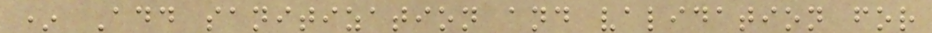* Add sanitization and validation for
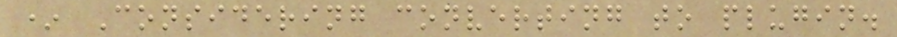* Considering converting to plugin.
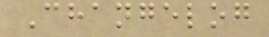Changelog
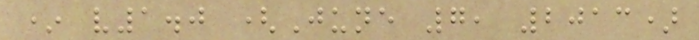* v1.0 (June 7, 2013)
